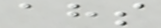ahs
